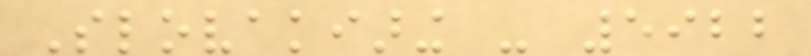Slovakiaring - 5922
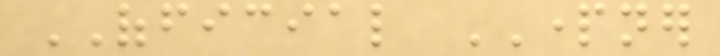OFFICIAL PARTNER
